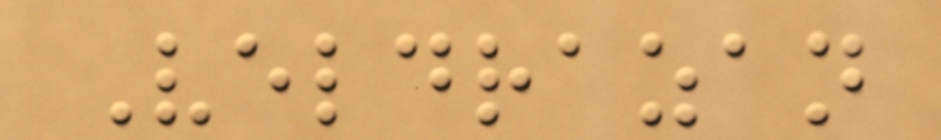Veldrazan
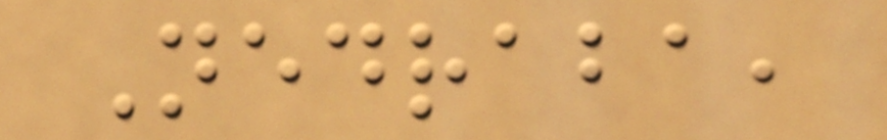Nedraba,
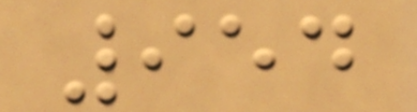954
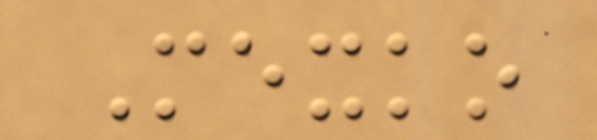Mexko
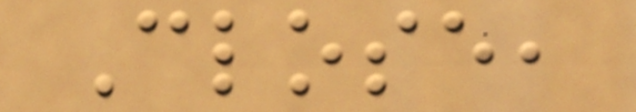Close,
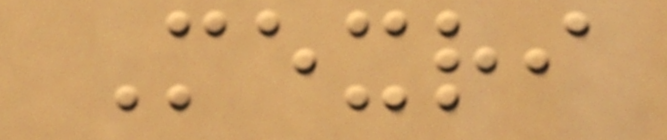Mexri
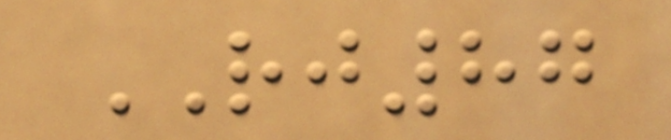RJ87
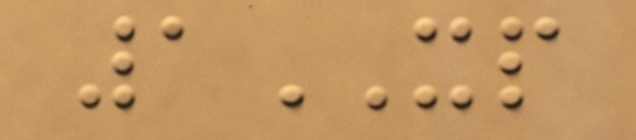1XP
